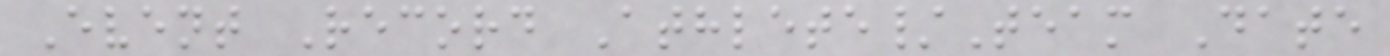Event Record Athlete/Team Date
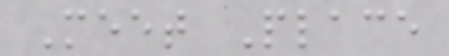Meet Place
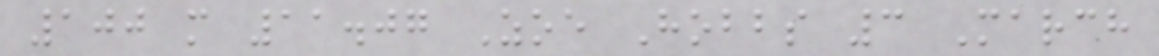100 m 11.07 Zoe Hobbs 3 March
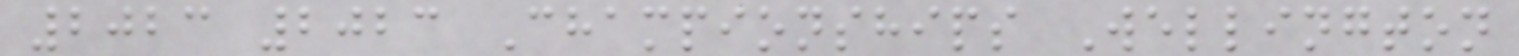2023 2023 Championships Wellington
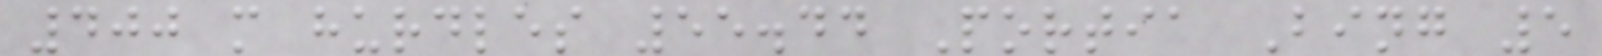400 m hurdles 55.44 Portia Bing 5
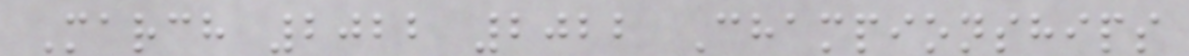March 2022 2022 Championships
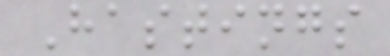Hastings
